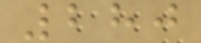280
